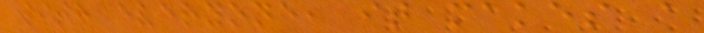with everyone, it makes a
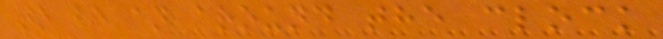to be an around the clock
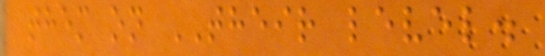them on THEIR level.
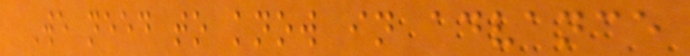We need to know in advance
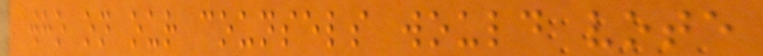who on our counsels would vote
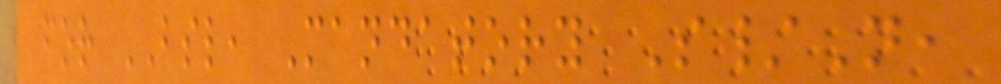for BSL, Mandatory S/N,
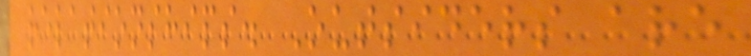relationships. Outsiders are
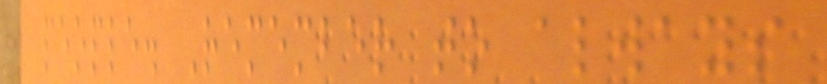people. Remember to always
